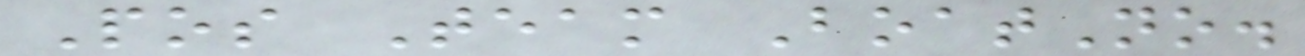Pos Team BoatNo.
